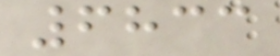6833
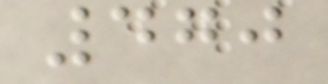470
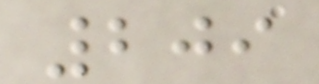209
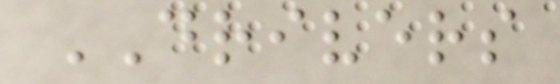DRIVERS
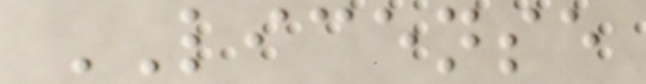LICENSE
